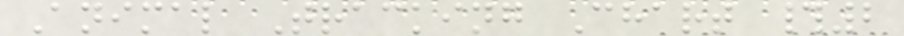Animal Tracking Chart #2
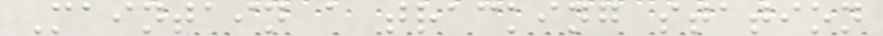Maintain a tracking station
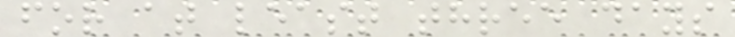for at least three days
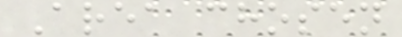Area chosen
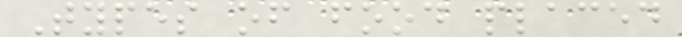Types of food placed
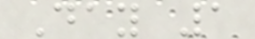Day 1
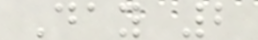Day 2
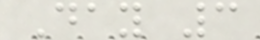Day 3
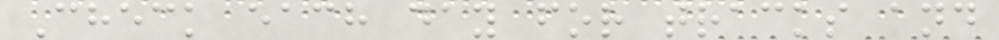Check each day for tracks and
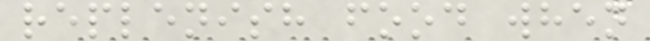replenish food when
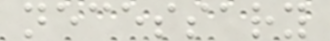necessary
